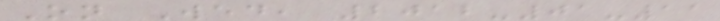On Wed, 2012-01-11
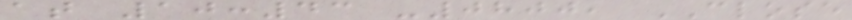at 10:43 -0800, CLOSE
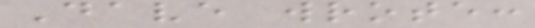Dave wrote:
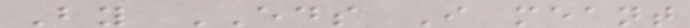By EDS I meant
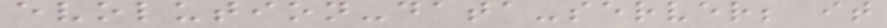evolution-data-server; it
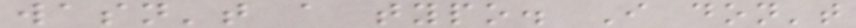wasn't a typo. I don't
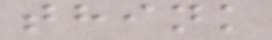think
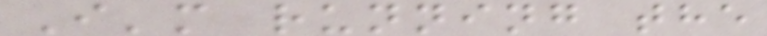I'm running the
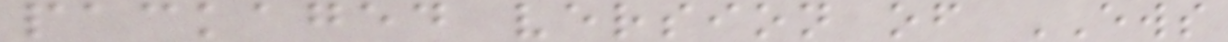packaged version of EWS
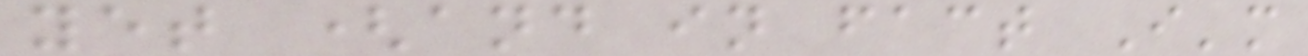yet (and in fact I'm
